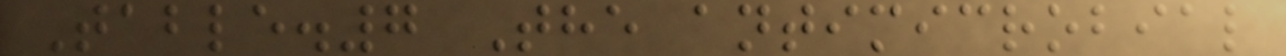Table.7 The antimicrobial
